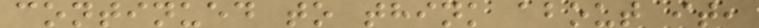continued to think about it,
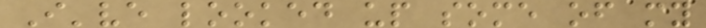I've looked up some of my
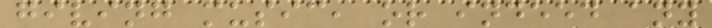giving music, or indeed any
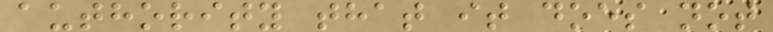authority that it does not
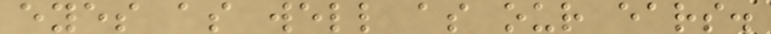eyes as well as our ears.
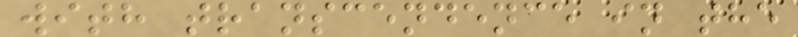with transcendence in the
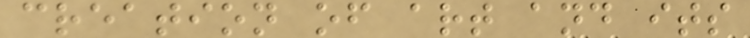creation of art and its
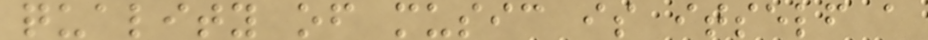quality of music is itself a
